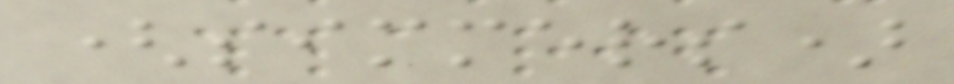(simmers)
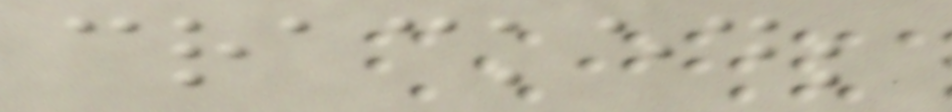cracked;
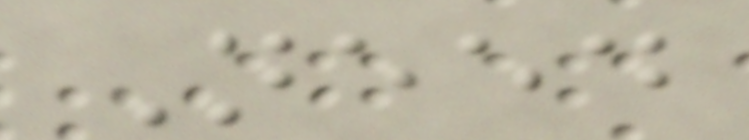Need
